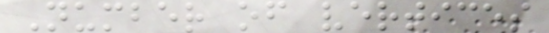Number of vertices
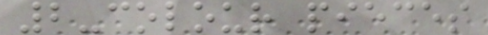2-colour pieces
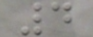4
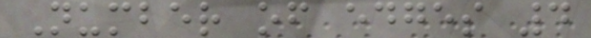Number of edges 4
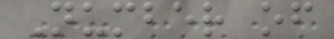Number of
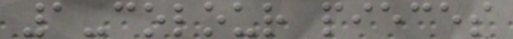1-colour pieces
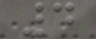4
